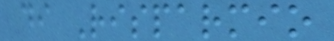di Risparmio
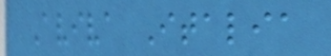Aviva Italia
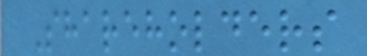Shareholders
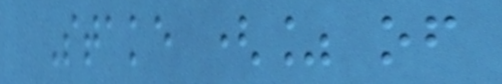Stake (% of
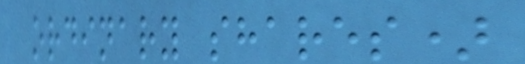ordinary shares)
